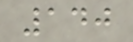140
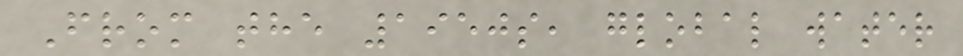From the 1950s, global water
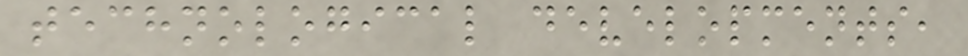technological developments,
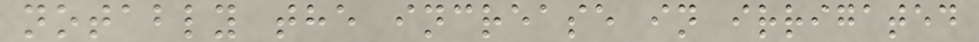notably the increase in irrigated
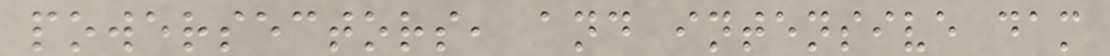powersectors, and intensive dam
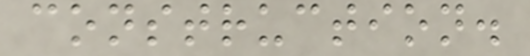construction.
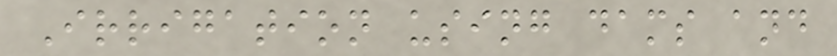Irrigation using dams and
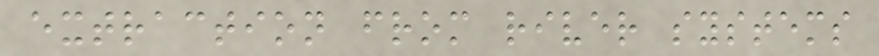extraction from river systems
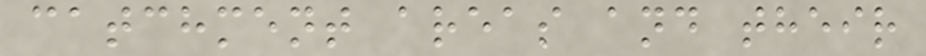catchment areas and their
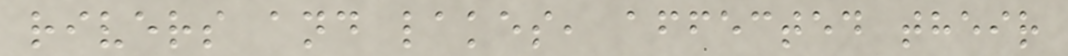rivers and lakes, affected their
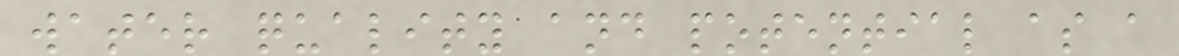water quality and potential as a
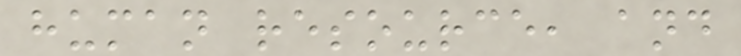human resource, and
